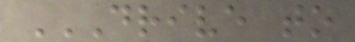DRIVE TO
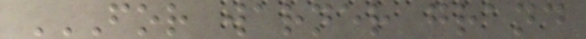FOR WARNER GRAND
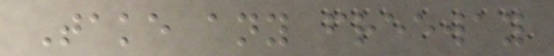Take any freeway
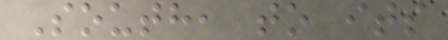South, to its
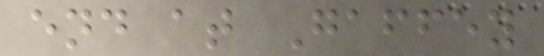end at Gaffey
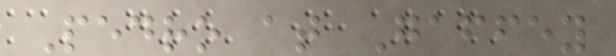Pedro at Gaffey
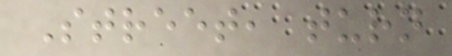Street, turn
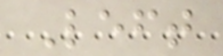Left
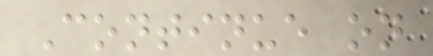Continue on
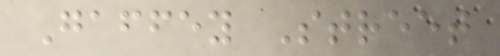Gaffey Street
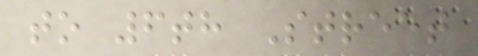to 6th Street
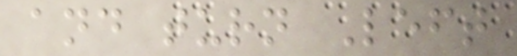and turn Left
